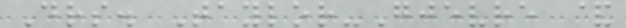Drs. Taylor-Gjevre &
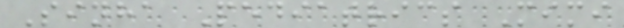Sinha Pediatrics Mimi
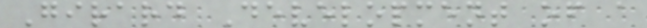Girard Development of a
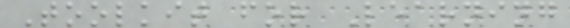Toolkit for Learning
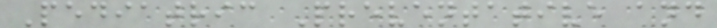Pediatric Preventative and
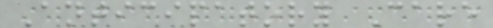Anticipatory Care
